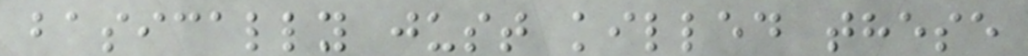basically just killed these
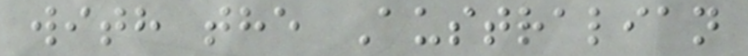with the Australian
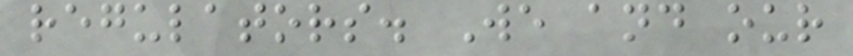regulators. We and our
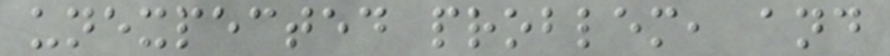unexpected problem, and
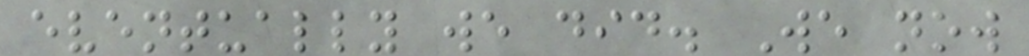eventually we did. We now
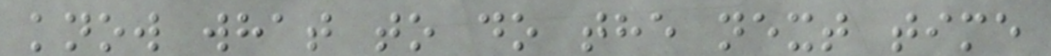know what to do the next time
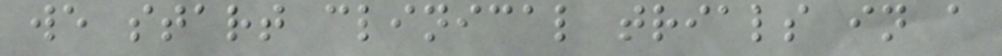we start clinical trials in a
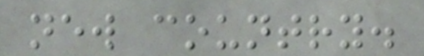new country.
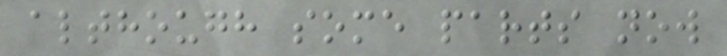although some parts now
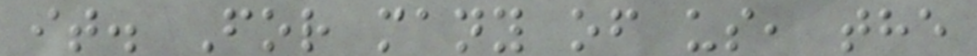it. For many of us, the
